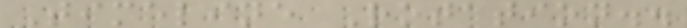Timeline Rotation..
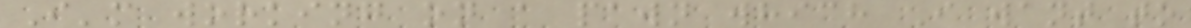I'm working on a pawn which I want to
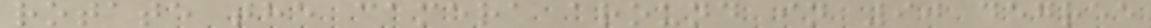rotate the camera around in 90 degree
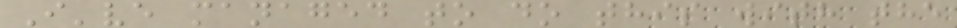I've managed to do this with the
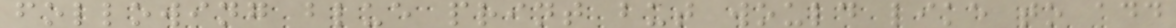following blue print but would like to add
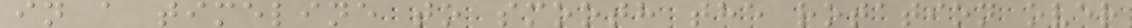in a timeline to smooth the rotation over
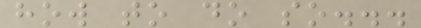how to do so...
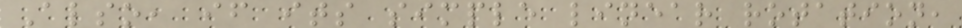Also, if its simple linear rotation,
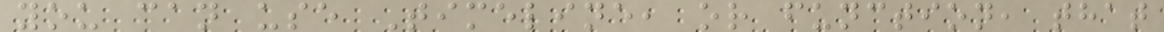you can use Timeline, or function, that
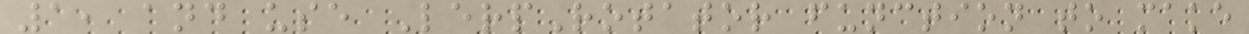1, and use LerpRotator function to make
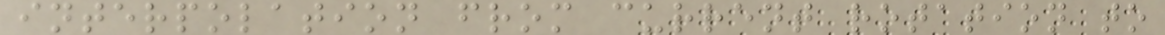interpolation from current rotation to
